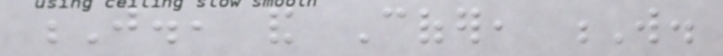J., and Cofer, W.
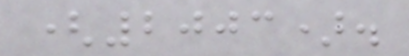(2003).
